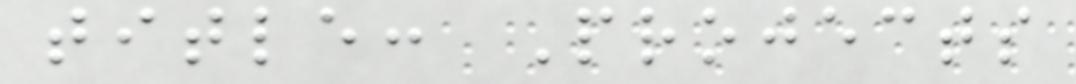title: Projects
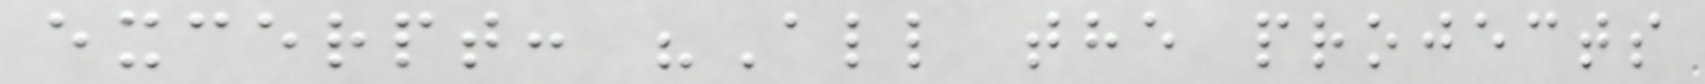excerpt: "All the projects
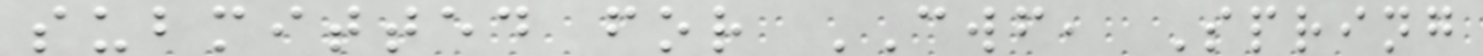submitted for CWF, Spring
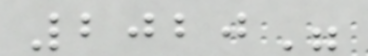2020"
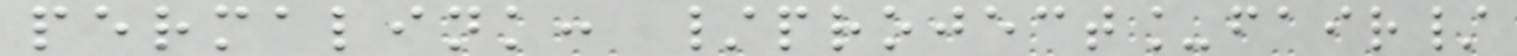permalink: /project_fair/
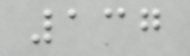137
